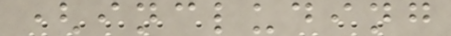(including
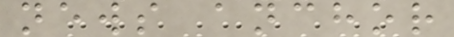news anchor
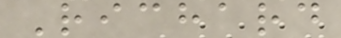Richard
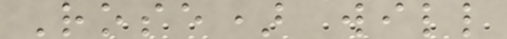Rose) will
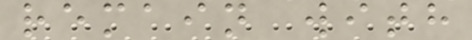remain with
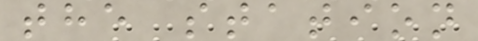the station
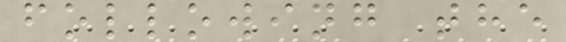following the
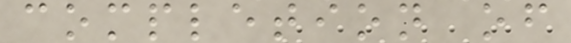completion of
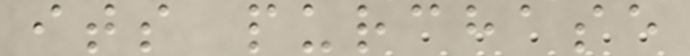its purchase
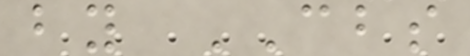by CBS
